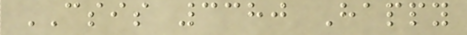CSIS 3380 Happy
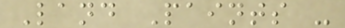Land Paints -
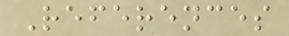References
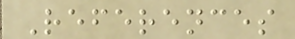References
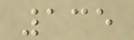135
